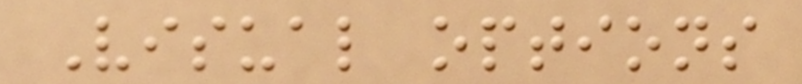Visual options
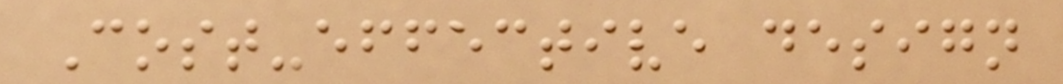Cost-effective design
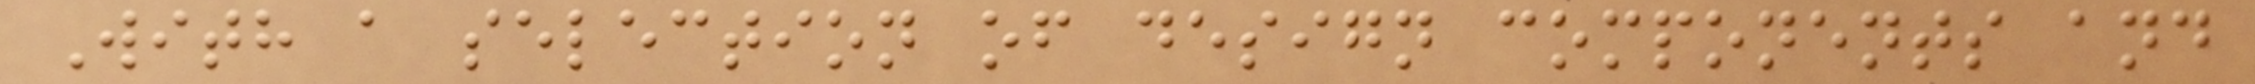With a selection of design components and
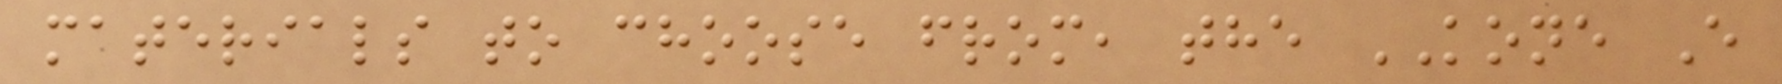materials to choose from, the KONE E
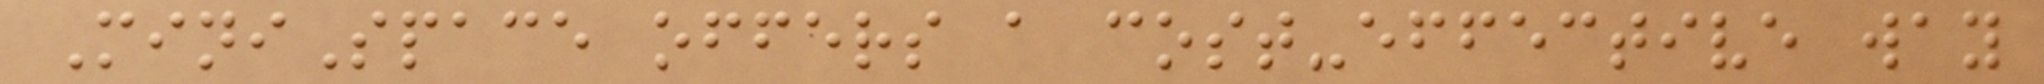MiniSpace offers a cost-effective way
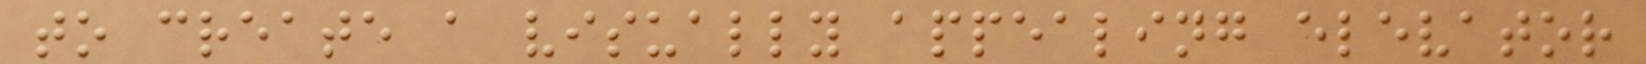to create a visually appealing elevator
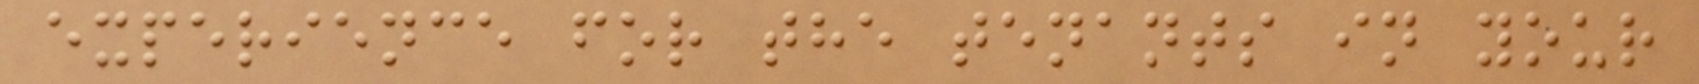experience for the tenants in your
